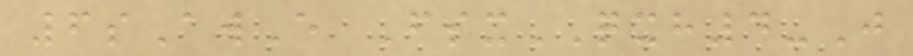6sAwE FsxQXH4-J
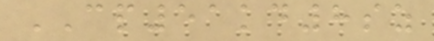CP51kd8sz
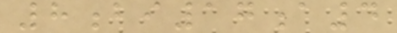8bi17a4
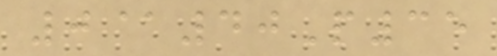0@40P35
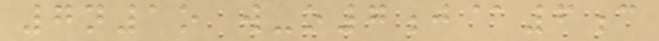7n1o w-o7j@6c
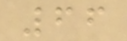66
